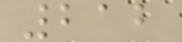212
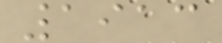1913
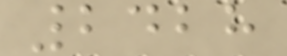2428
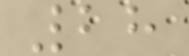28
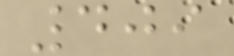409
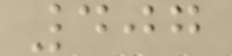407
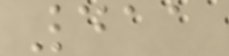411
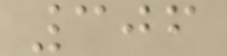306
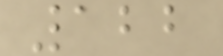122
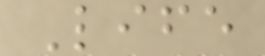Life
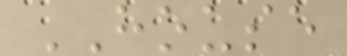HOUSE
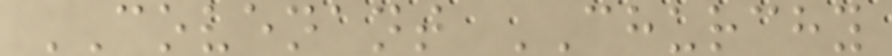COVENANT CHURCHY
